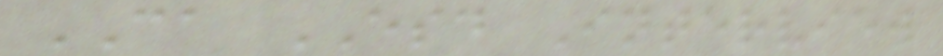CA ESD Interview
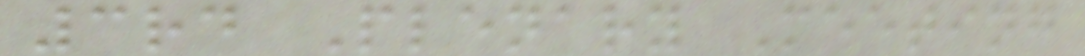3rd Plenary Meeting
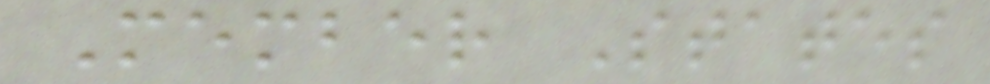Member States
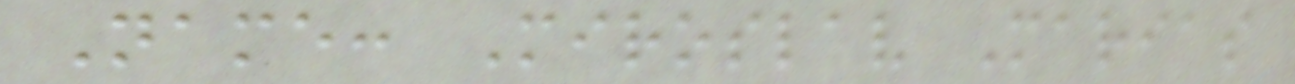Name: Miroslav Marias
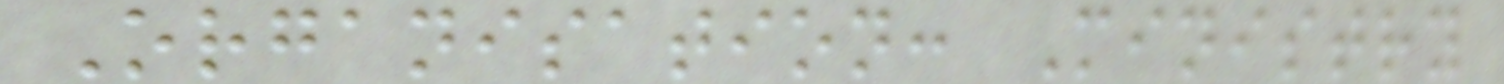Organisation: Ministry
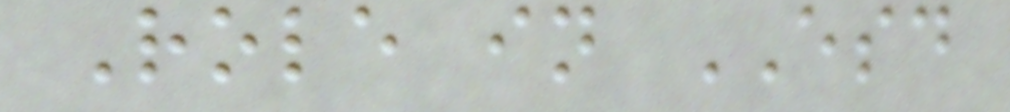Role in ESD
